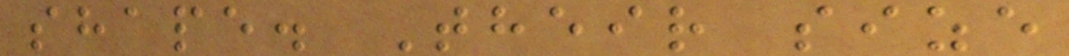shape. Their size
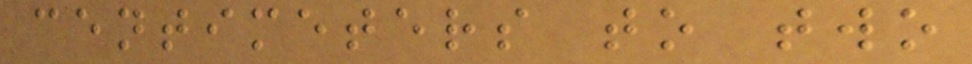centimeters to two
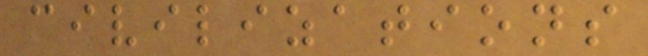civilizations
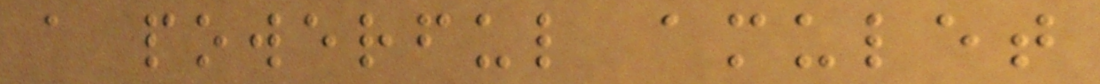a powerful amulet
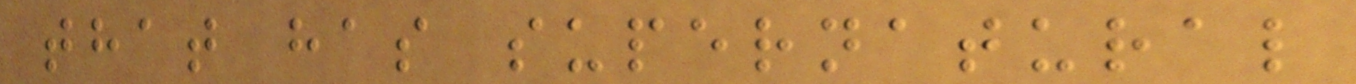that has supernatural
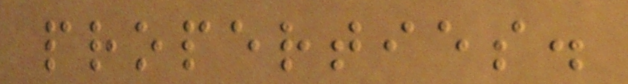properties.
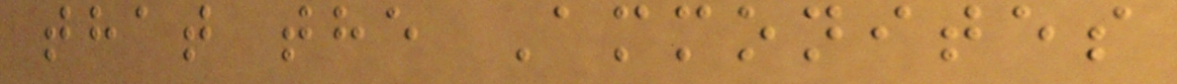that the Ammonites
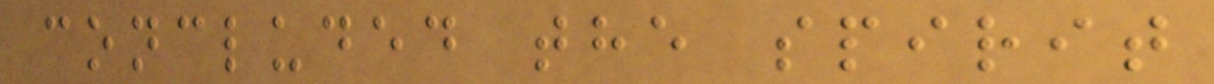concluded the spirit
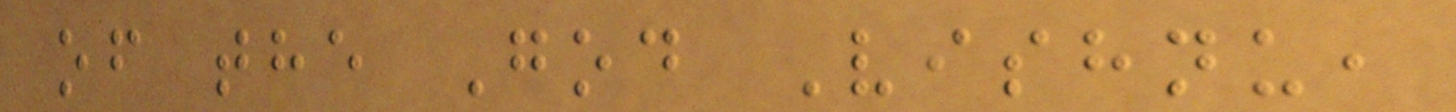of the God Vishnu,
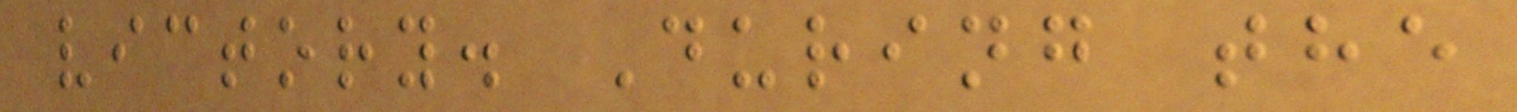victory. During the
